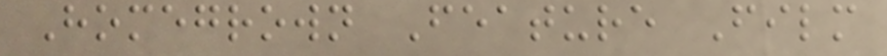Homegrown Feature Film
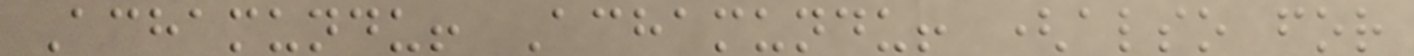Achamundu! Achamundu! (also for
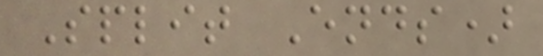Split Ends)
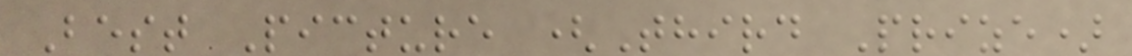Best Picture (Third Prize)
